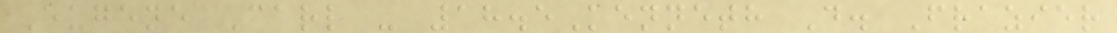Eugene Carl - 18.5Kenneth D. Frazier
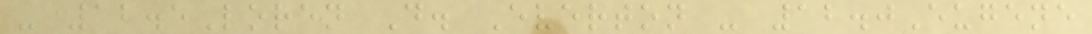- 12.5Loren D. Everton - 12.0Eugene
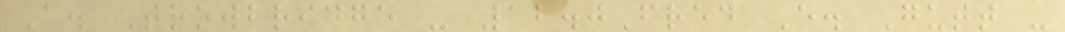A. Trowbridge - 12.0Fred E. Gutt -
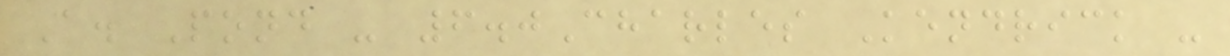A. Pond - 6.0Charles Kendrick -
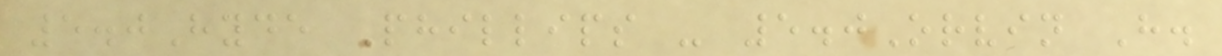5.0Hyde Phillips - 5.0Orvin H.
